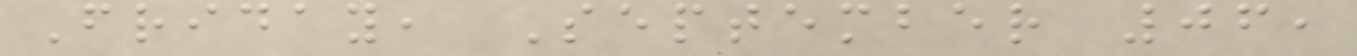Friday, September 06,
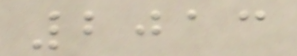2013
